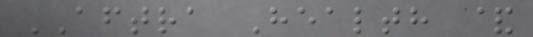AFTRA Health &
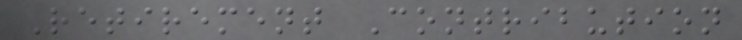Retirement Contribution
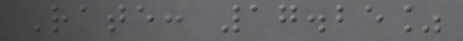Rate: 17.25%
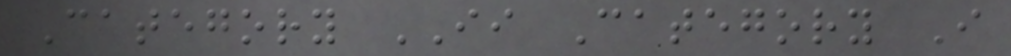Category II Category I
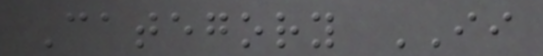Category II
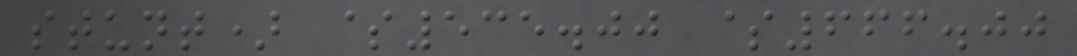stunt) $535.00 $666.00
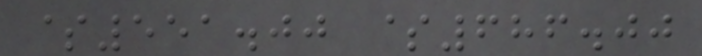$551.00 $686.00
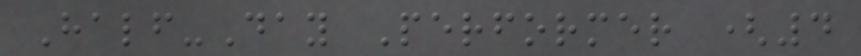Half-Day Performer (4
